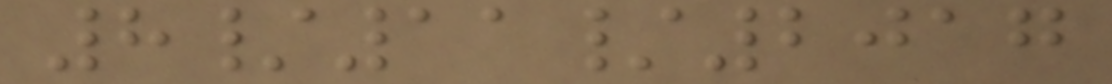8/11/2017
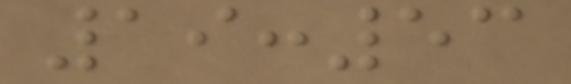19:53
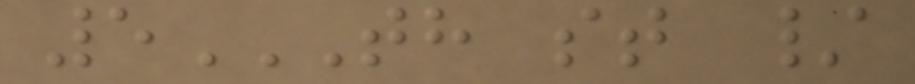5TH ST /
